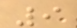9
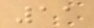11
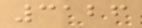3126
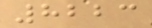8223
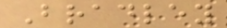Bradley
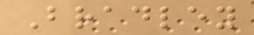Bradley
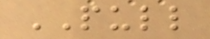PULL
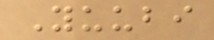Yuubi
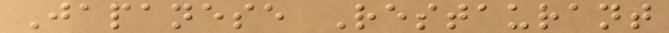Japanese Restaurant
